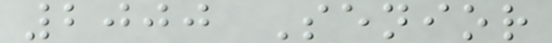2000 Senior
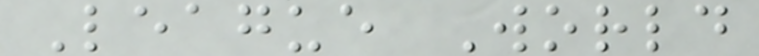League World
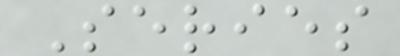Series
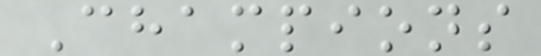Champions
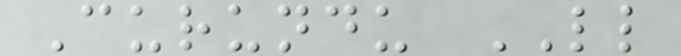Curundu LL
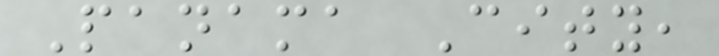Panama City,
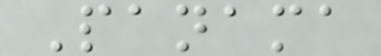Panama
